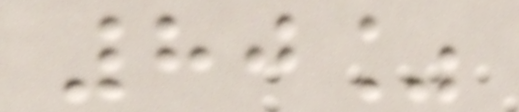80%
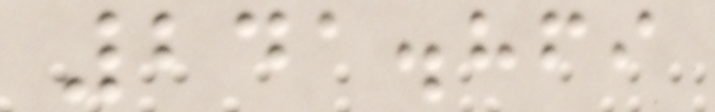241.869
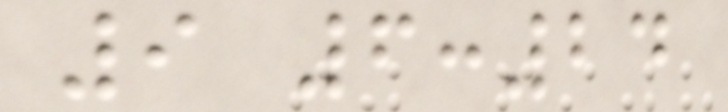9 6:24
